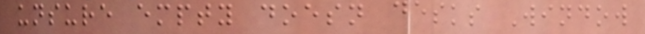unsure empty doesn desks Window
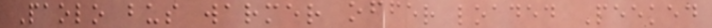Paolo bus warmer offer loaded Peeked
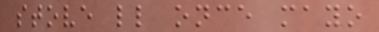stove ll once mayo
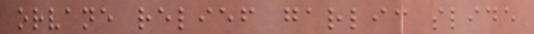orvane relief garlic slide
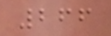266
